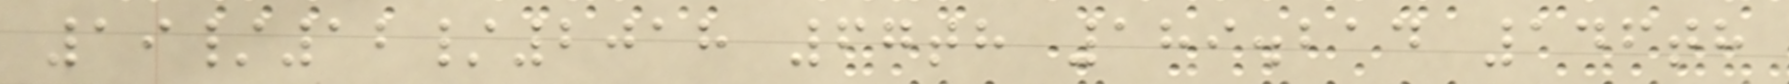19/12/2018 67th 189.214 146th
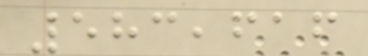583,616
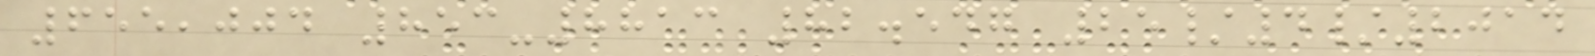655,004 853-8813 82.547 25/4/2014
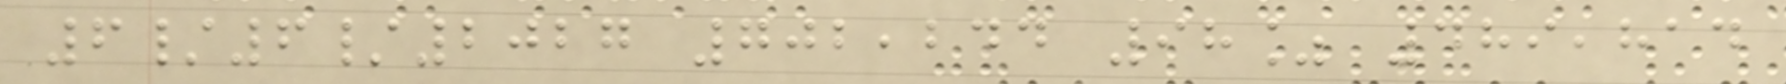6/6/2027 702,244 98% 489,814
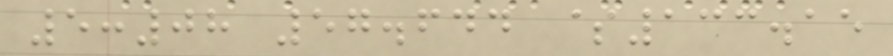5:08 57.644 $133.15
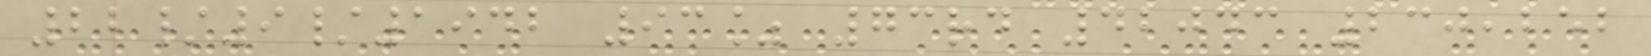22/9/1942 93% 73rd 42043 230,252
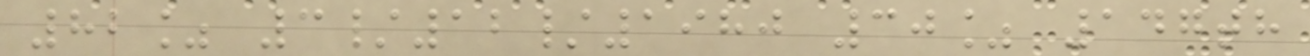82% 3/12/1980 30% 147th
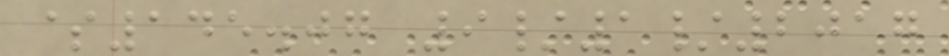$145.07 9/1/2017
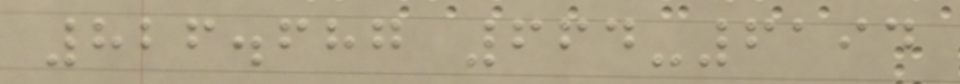826.687 664-6194
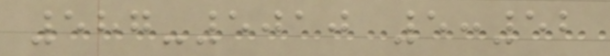587-5010 5:52
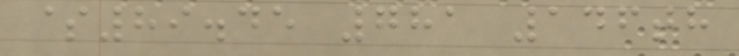$89.45 781 146th
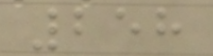258
